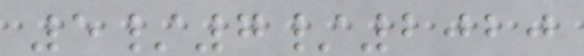5/7/2020
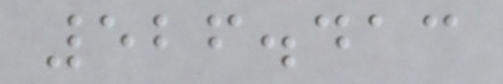526.413
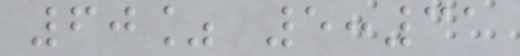60% 5:31
